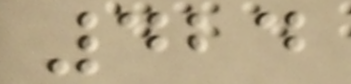424
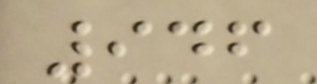946
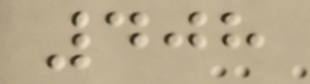408
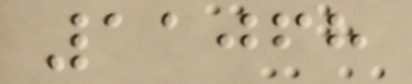11068
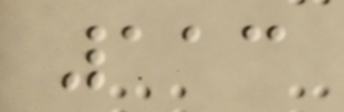113
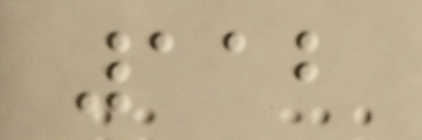112
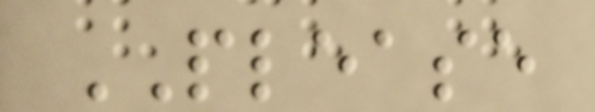PLEASE
